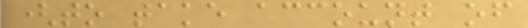(to take account of
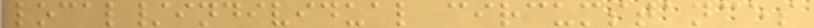local/individual circumstances
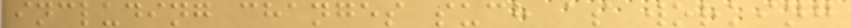including changes such as working
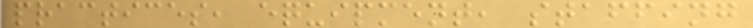practices, equipment, staffing
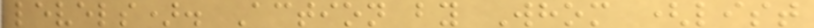levels). Action by Whom (list
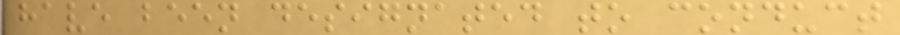have been designated to conduct
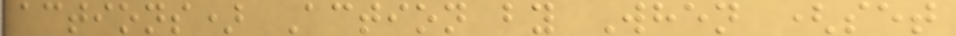actions) Action by When (set
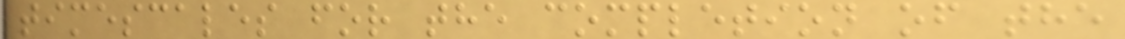timescales for the completion of the
